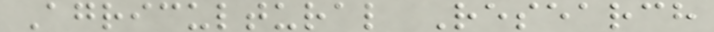Agricultural Research
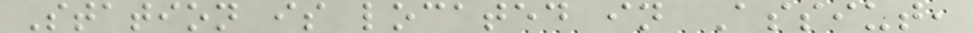Station is located in Assiut,
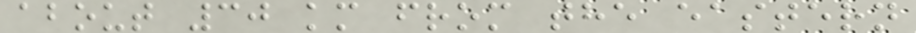about 30 km from the eastern
